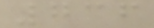736
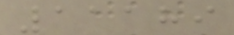11189
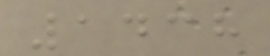1438
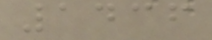1436
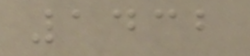1432
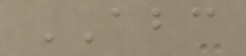ABC
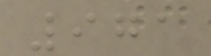971
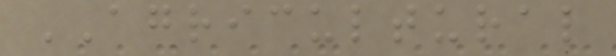AGRICULTURAL
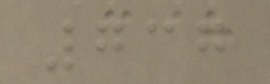737
